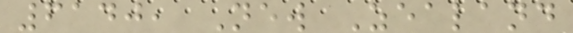6140, New Zealand
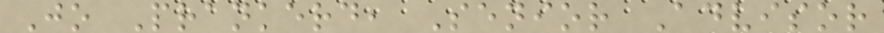Jo Prankerd, Senior Advisor
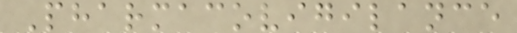Pharmacovigilance
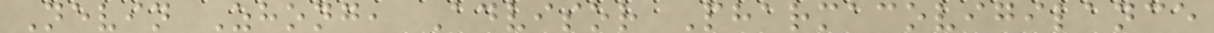Nevin Zhong, Advisor Pharmacovigilance
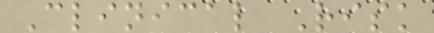Clinical Risk
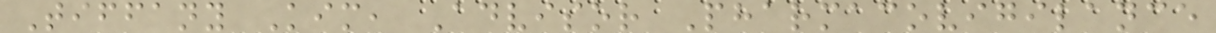Tiffany Kim, Advisor Pharmacovigilance
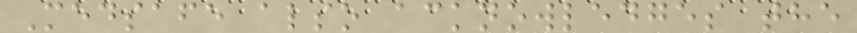Medsafe also acknowledges the
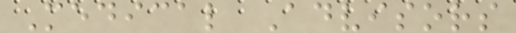Medical Advisors
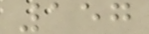157
